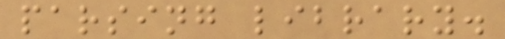parsing library.
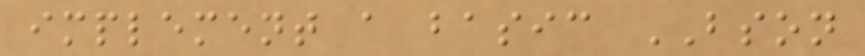implement a basic BSON
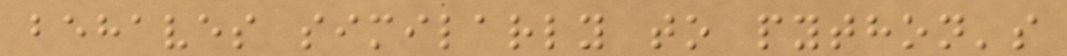behaves similarly to python's
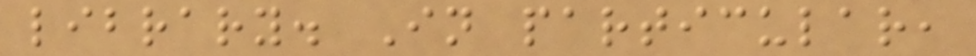library. In particular,
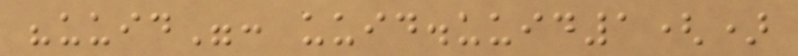"uuid": uuid.uuid1()
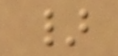}
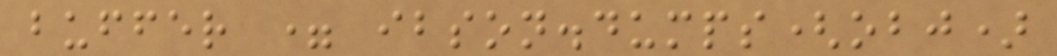buffer = ibson.dumps(obj)
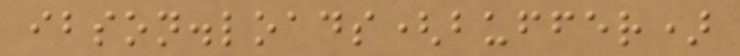ibson.loads(buffer)
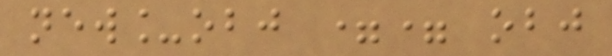new_obj == obj
